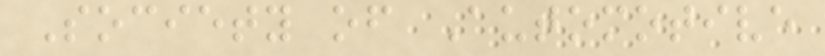Society of Automotive
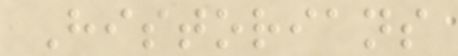Historians
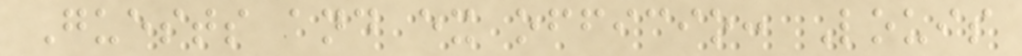Guests and ex officio: Louis
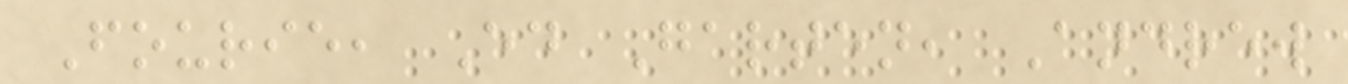Fourie, Ed Garten, Andrew
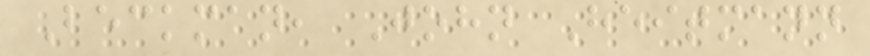Beckman, John Heitmann
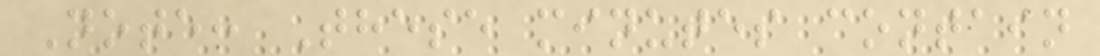Note: These minutes contain
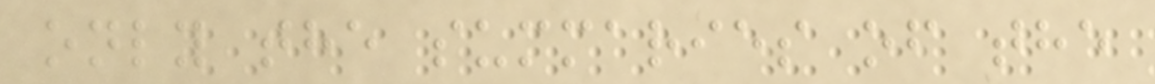only the summaries of the
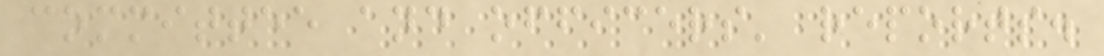committee and officers' reports.
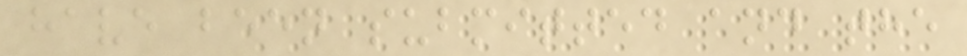have been submitted and the
